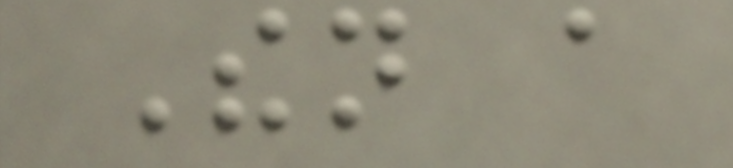Then a
